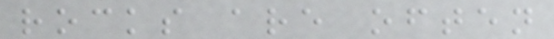rocks are often
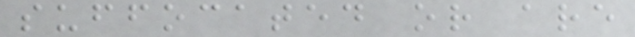suffocated or are
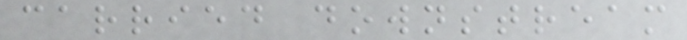carried downstream
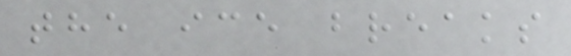the ice breaks
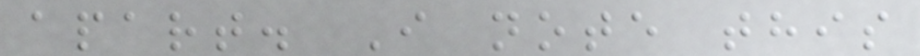apart. I note this
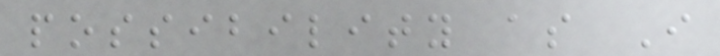possibility as I
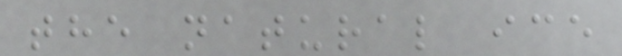the natural ice
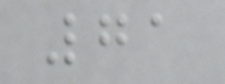71
